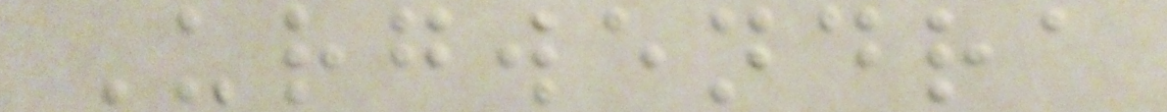Urgwendra
